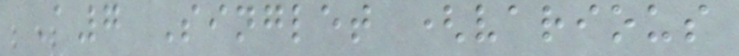A7 Singlet (various
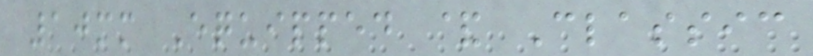10mm Equipped & Classic
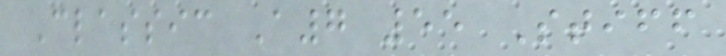Classic A7 55 Stiff
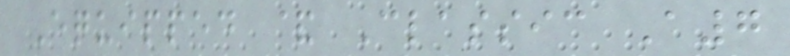Equipped & Classic A7
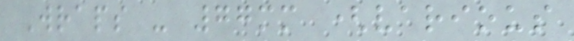Wraps - 77mm (various
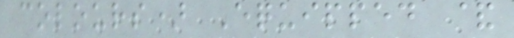colours) Equipped &
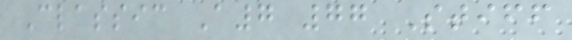Classic A7 77 Stiff
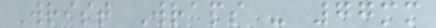Wrist Wraps - 77mm
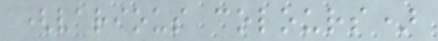(various colours)
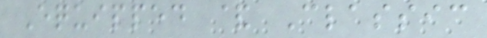Equipped & Classic
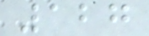127
